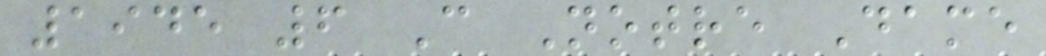1945 6 C Notre Dame
